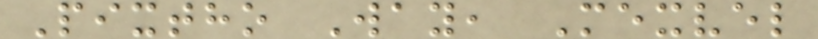Pixtho Way, Mexvel
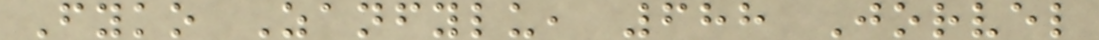Fyko Zanfylu, 688 Jorvel
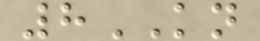8KN
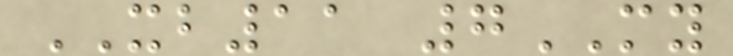XB11 7MY
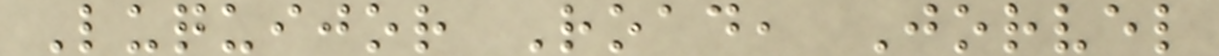Luquijor Road, Jorvel
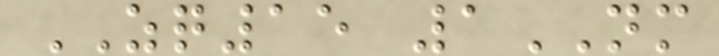ZQ15 1NM
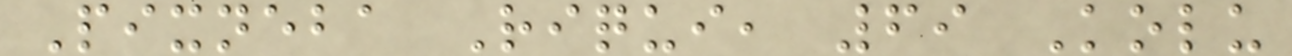Pixneba Riqui, 69 Kolu
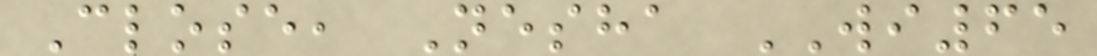Close, Nesha WI65
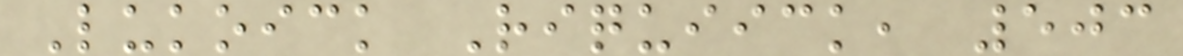Lukoick Riquiick, 503
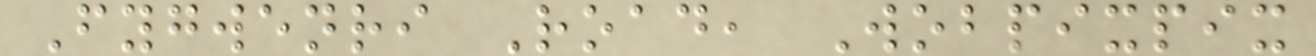Fygwenri Road, Wobpixpix
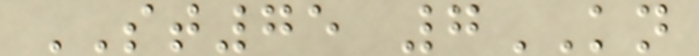ST75 7KN
